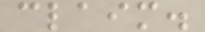claim.
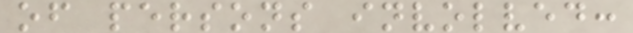of persons involved:
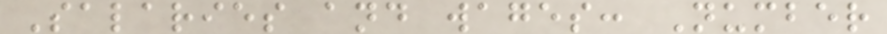Salaries and wages: Number
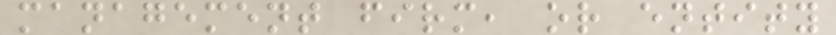management firm, or entity
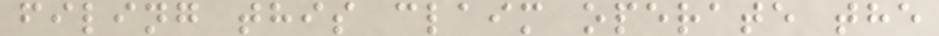filing this claim operate the
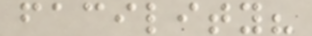facility?
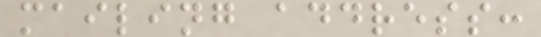mailing address:
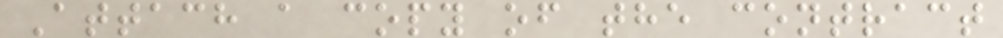Attach a copy of the contract
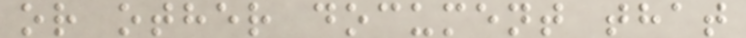or other document that
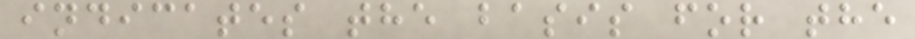indicates the basis for the
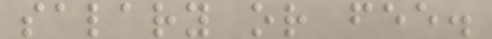salary or fee.
